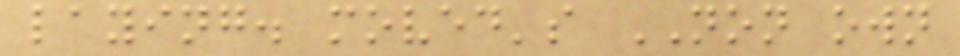laying. moved's NON own
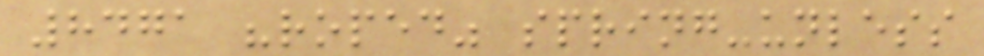8471 "roped" spring-unless
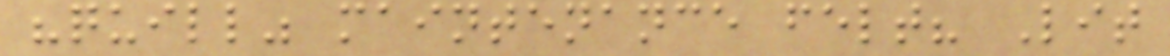"quill" maintenance felt? Lit
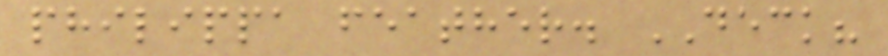philippa feather. DECK?
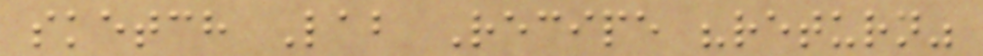sketch Lab Recipe "return"
